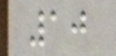10
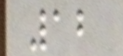12
